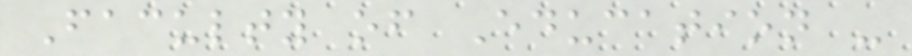Faculty of Education -
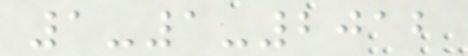1-1-2012
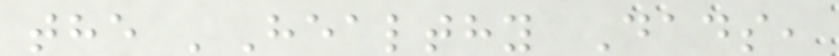the 'Healthy Dads,
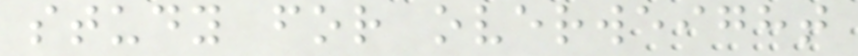study for overweight
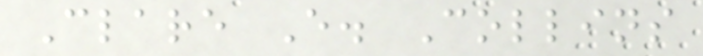Clare E. Collins
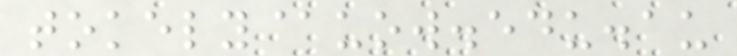tokely@uow.edu.au
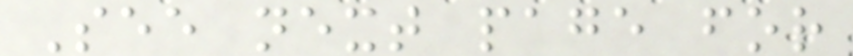See next page for
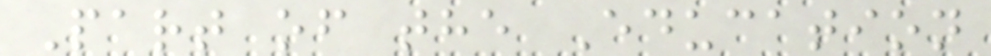Part of the Education
